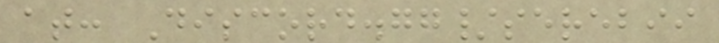at: Discord.gg/serebii
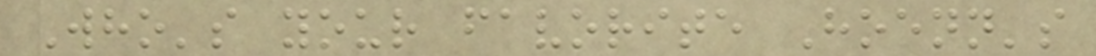Who's your favorite Hoenn's
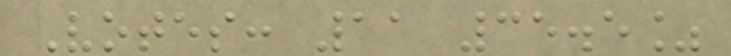Votes: 11 35.5%
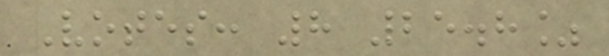Votes: 8 25.8%
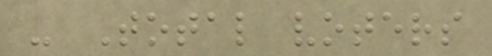- Total voters
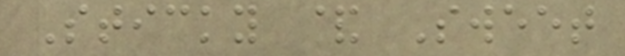Sticky & Sweet
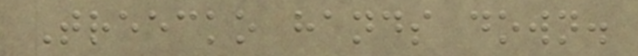Treecko hands down.
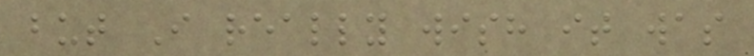but I really wish it was
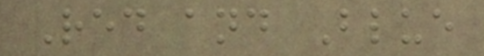Red and Blue
